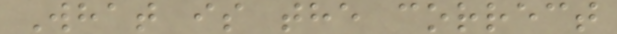What is the correct
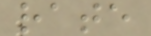rate
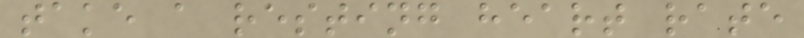take a resting heart rate
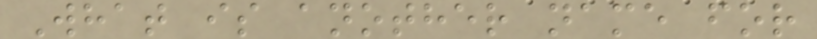What is another name for
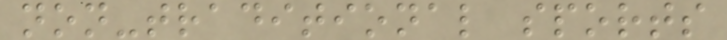non-traditional sports
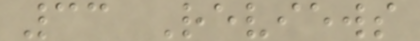33 Reviews
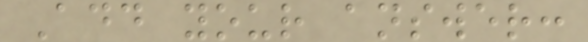Add your answer:
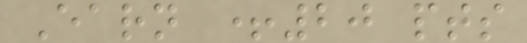Earn +20 pts
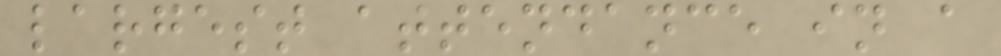largest attendance in a
